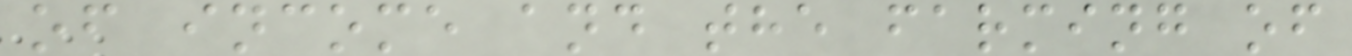of income and the farming of
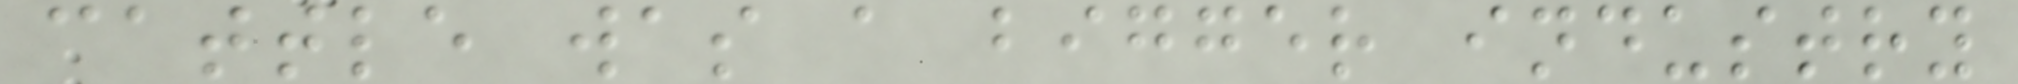cattle was a bigger industry
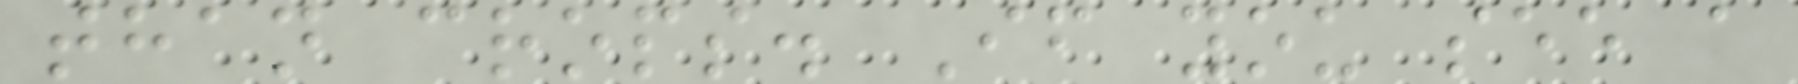than crops. If you see a
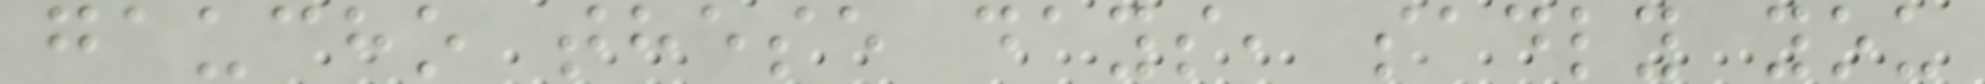gaucho these days, sadly you
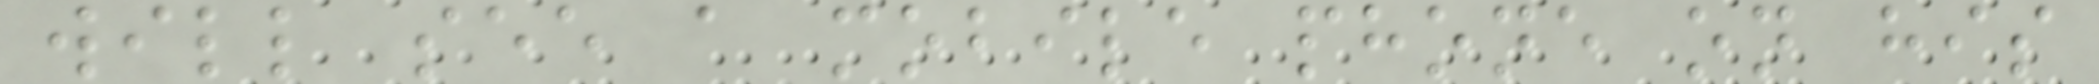will see a mobile phone on his
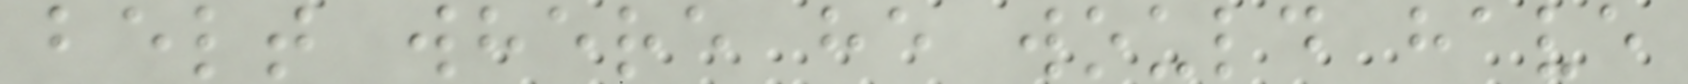belt where he would have
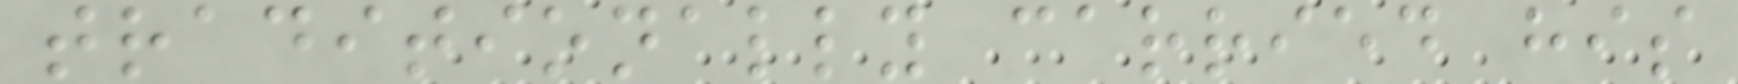traditionally carried his
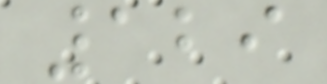129
